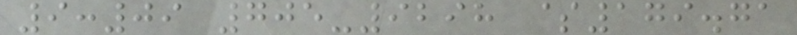9:09 705-9298 $179.71
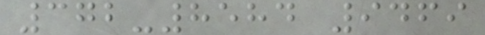372-8584 9469
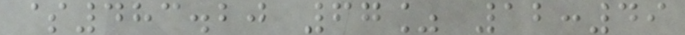$483.20 67% 12:49
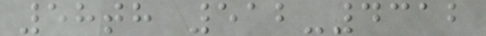58th 512-4312
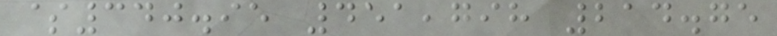$340.95 451,798 214.75
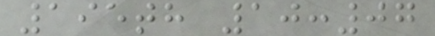195th 10:07
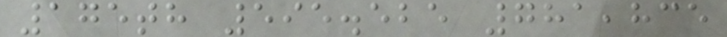175th 595.525 781,835
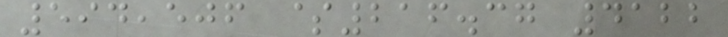594,506 $216.37 4122
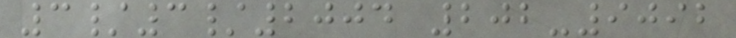3/3/2004 202-9092
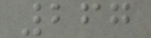267
